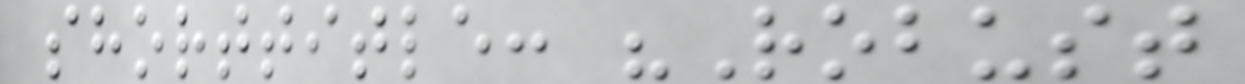shorttitle: "Robust
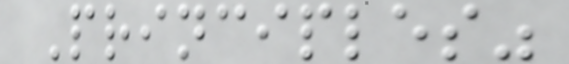Principles"
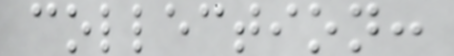collection:
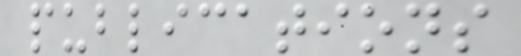publications
